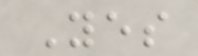Yes
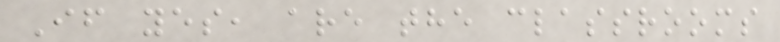If yes, are the classrooms
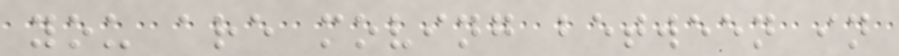you are moving between in
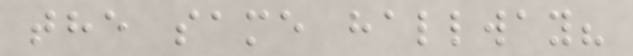the same hallway?
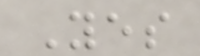Yes
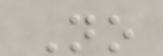No
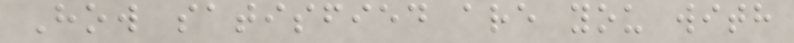How satisfied are you with
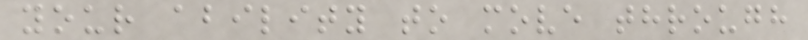your ability to move through
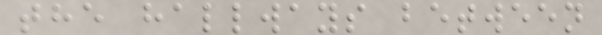the hallways between
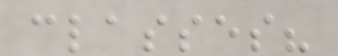classes?
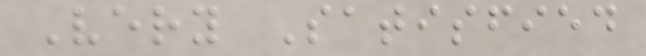Very Satisfied
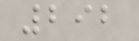292
